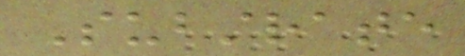Substrate
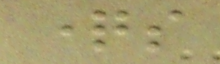questions
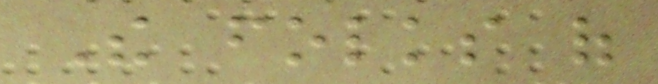The folks of
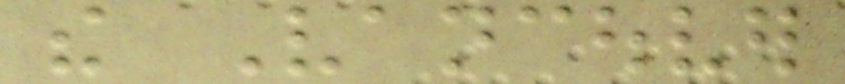the Vancouver
